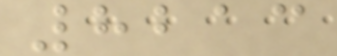8213
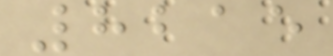8215
